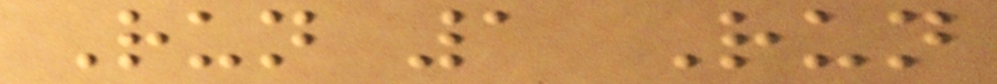Run 1 Run
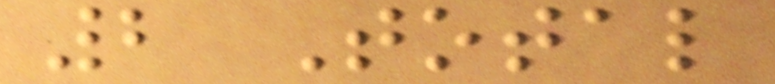2 Total
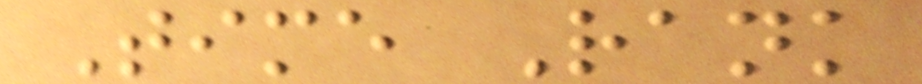Time Rank
